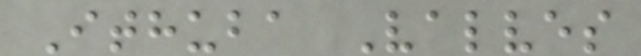Ithuba Valves
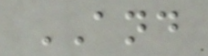AND
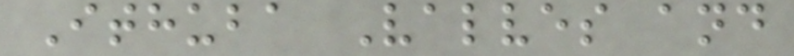Ithuba Valves and
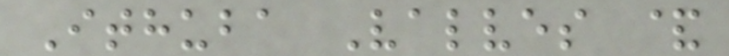Ithuba Valves &
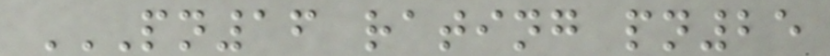PN16 RATING PN25
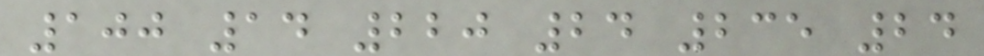100 14 220 24 235 24
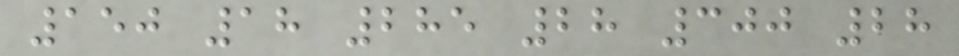150 18 285 28 300 28
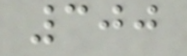300
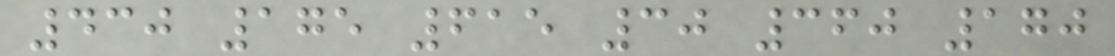430 175 615 30 360 170
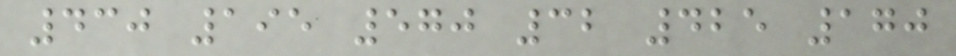430 195 570 32 425 170
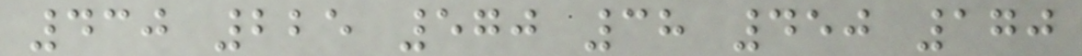430 225 570 38 450 170
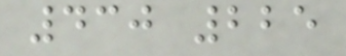430 225
